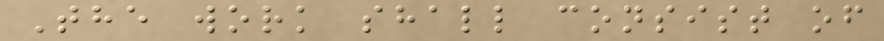The work shall consist of
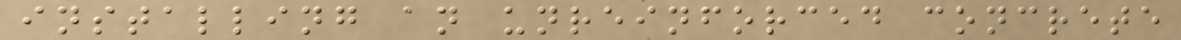installing an unreinforced concrete
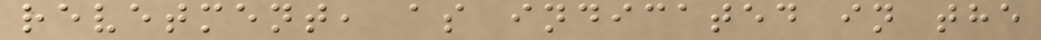revetment, as indicated in the
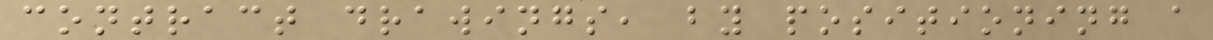contract drawings, by positioning a
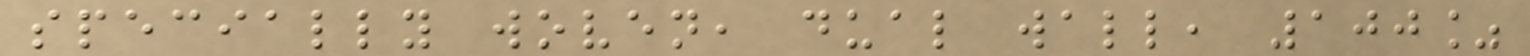specially woven, dual wall, 100%
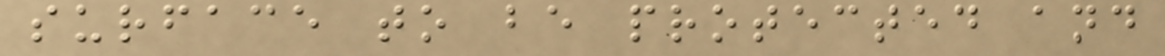surface to be protected and
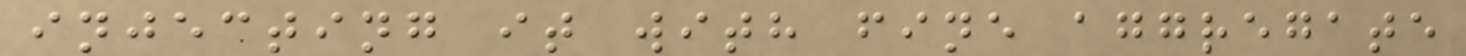injecting it with fine aggregate
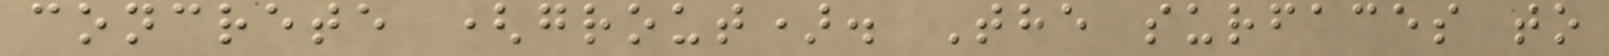concrete (grout). The surfaces to
